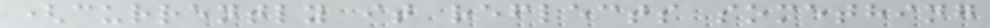(currently it reflects something
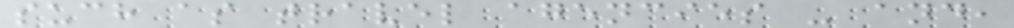such as travel agencies - and,
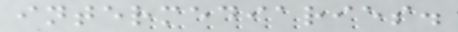intermediaries.
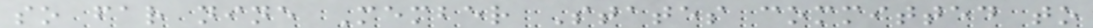so far nine Member States committed to
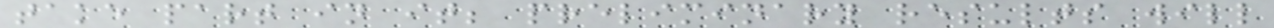take part in it; preliminary results will
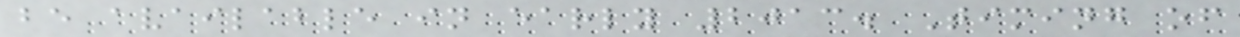be available in early 2013. Timing of
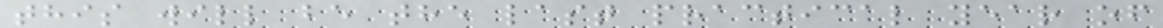this will be the last practical year of
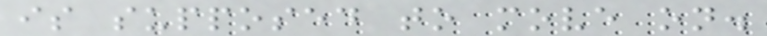is supposed to move on.
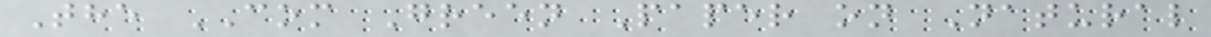The COM Green Paper on Natural
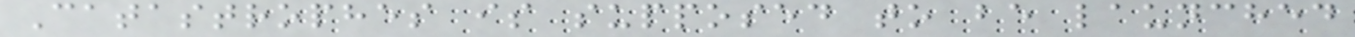Catastrophes is supposed to be launched
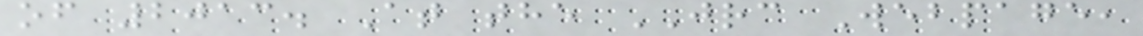of 2013. At the JRC Webpage,
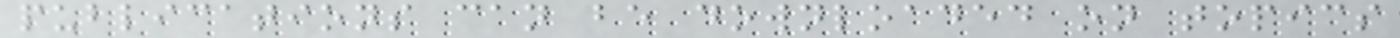publications can be downloaded on topics
